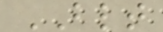BLT
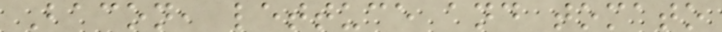Bacon, lettuce and tomato
